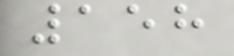158
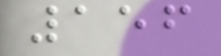156
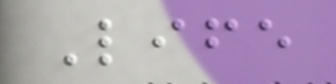Life
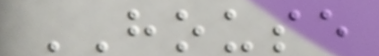HOUSE
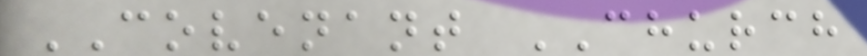COVENANT CHURCH
